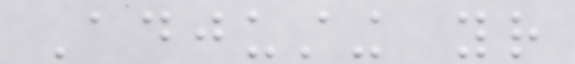Adjusting your
